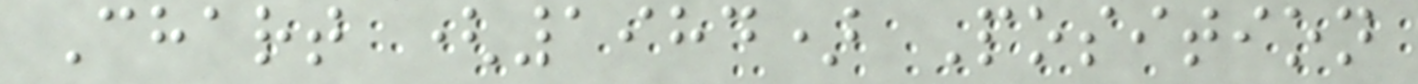Chart (1984) Position
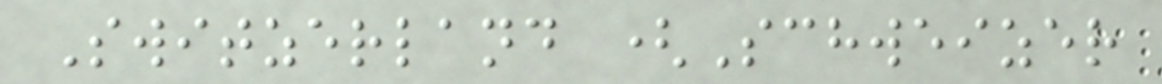Switzerland (Schweizer
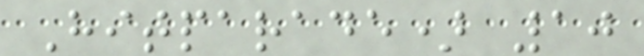Hitparade) 10
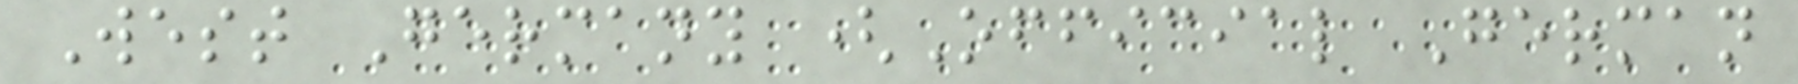West Germany (Official German
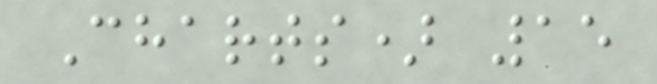Charts) 15
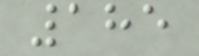185
